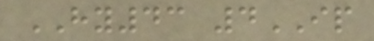HY43 4IP
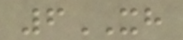6XH
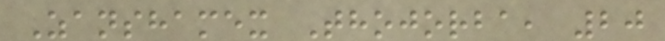Zanshamex Thojorba, 20
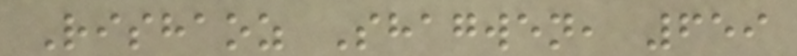Rishaoz Shagwen, 659
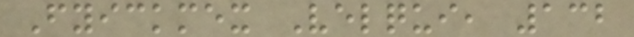Fyickmex Velqui, 132
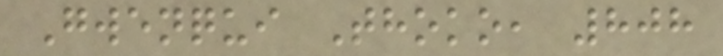Gwenqui Thoko, 808
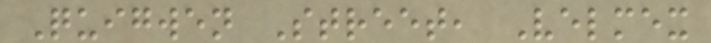Quigwen Street, Velmex
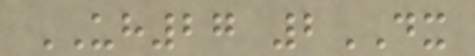UH27 2DX
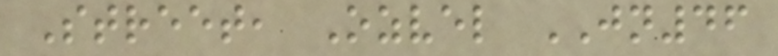Street, Ozvel JN46
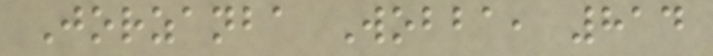Jorzanba Wobba, 814
